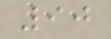90
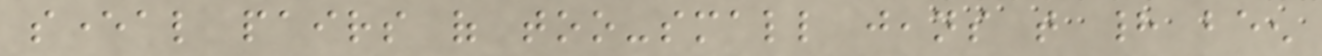several pairs of too-small jeans that had been
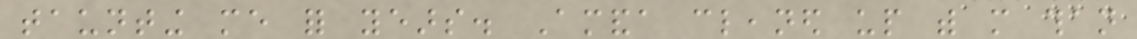taunting me for years. Amanda cleaned up with more than
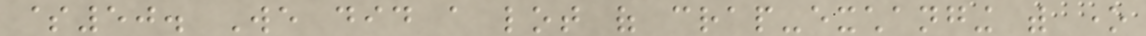$50. We did a lot of crap-exchanging with one
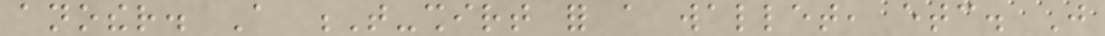another. A T-shirt for a wallet, etc. Just
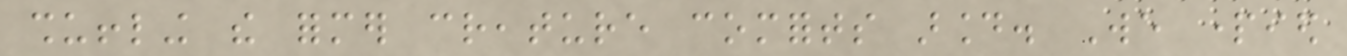shuffling the former creature comforts around. We partied
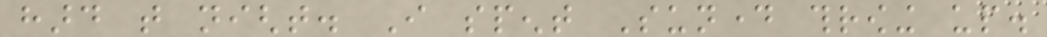hard that night. I spent Sunday throwing up.
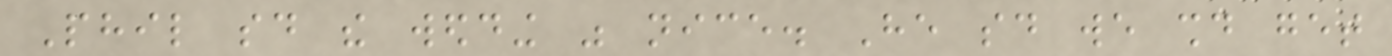Phil said the wedding was nice. He said we should get
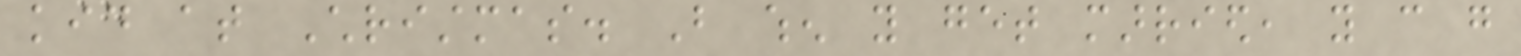kid at Christmas. But when you get married, you can go
